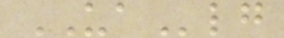UAlg
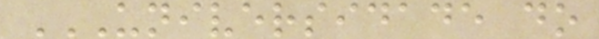UNIVERSIDADE DO
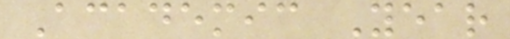Academic Year
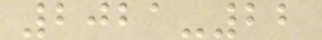2021-22
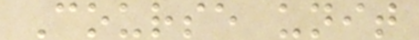Course unit
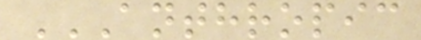ANTHROPIC
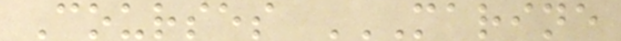Courses MARINE
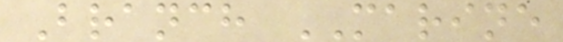Branch MARINE
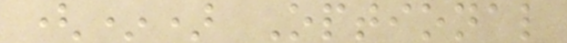(*) Optional
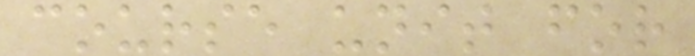course unit for
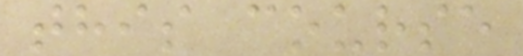this course
